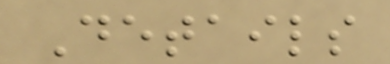Details
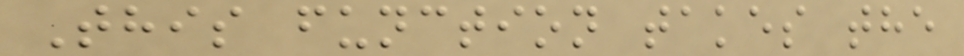This function takes the
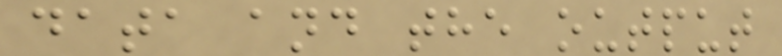data and the output
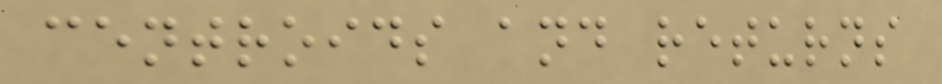centroids and returns
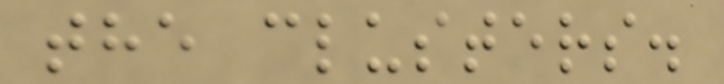the clusters.
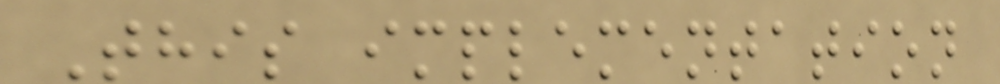This implementation
